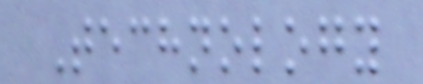Technology
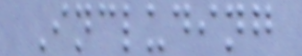Including
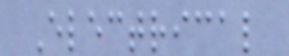Electrical
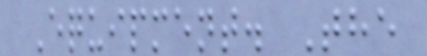Equipment. The
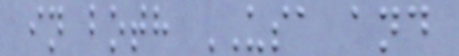in both USA and
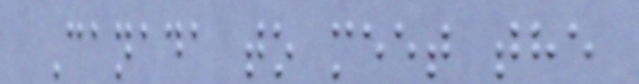Canada to meet the
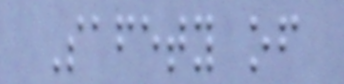Safety of
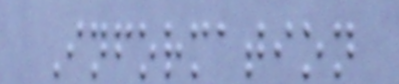Information
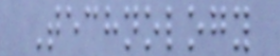Technology
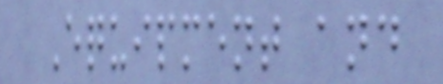Equipment and
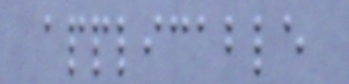applicable
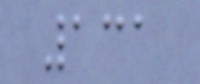131
